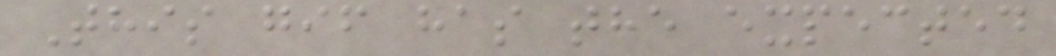This gif has the expected
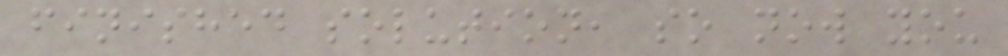finished solution, so now you
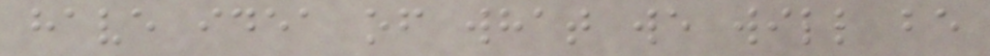have idea of what we will be
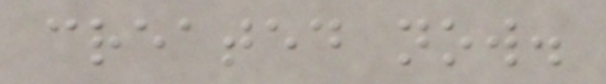created now.
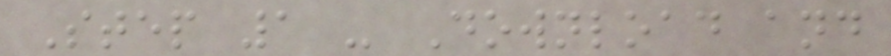Step 1 - Download and
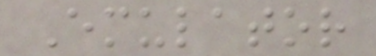Emulator
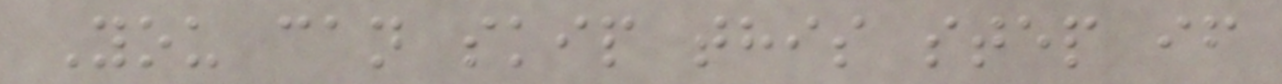You can skip this step if
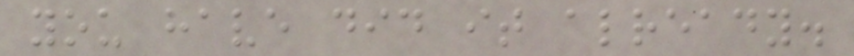you have did it already.
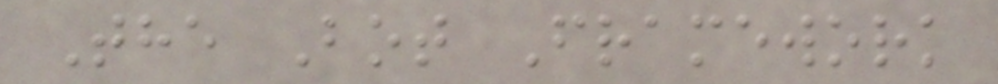The Bot Framework
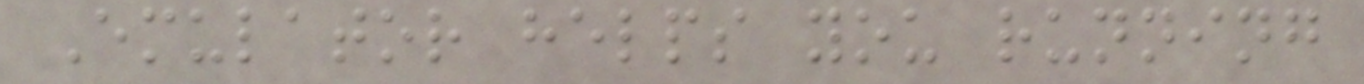Emulator helps you running
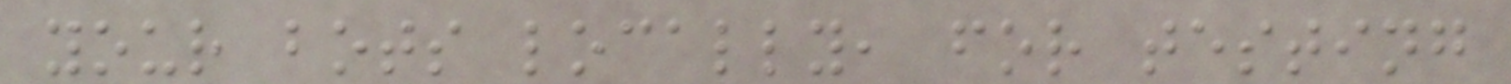your bots locally, for testing
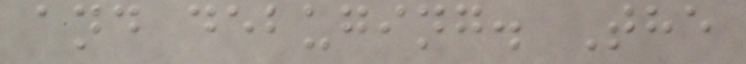and debuging. The
